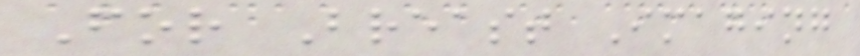For Breast Imaging
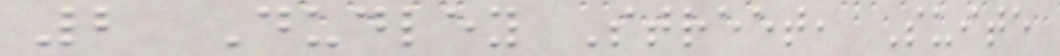2 Dudley Street, Suite
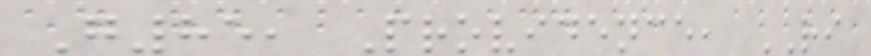G85, Providence, RI
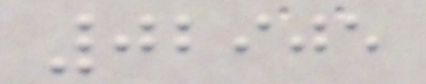02905
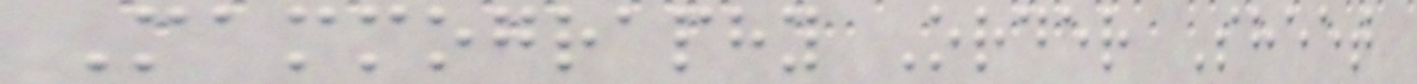Mammography Order Sheet
